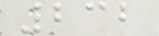232
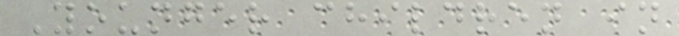Younger children in
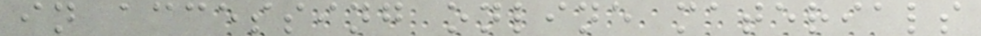in accessing online materials
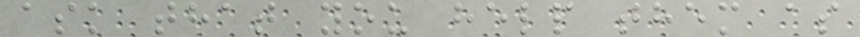ask that you help them as
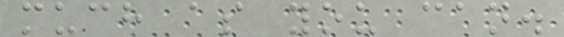much as you can.
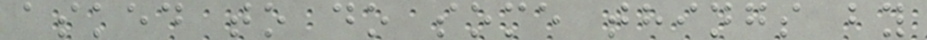asked to do some things by
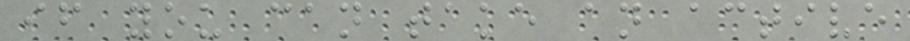if you can take an active
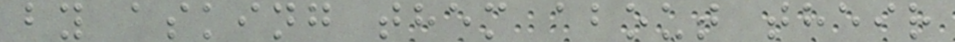by asking them about their
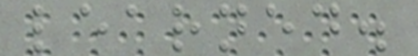learned.
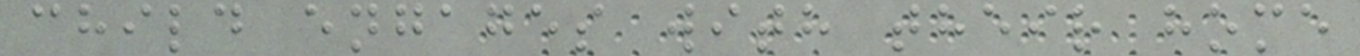child engages with their home
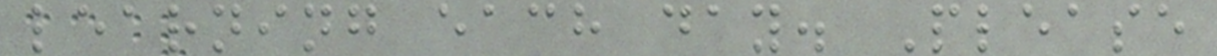learning each day. Please
